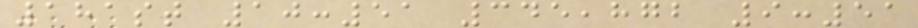181st 10:51 345,872 9:51
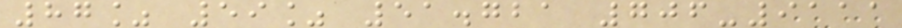87% 59% 51.721 706-9111
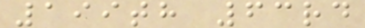199th 63rd
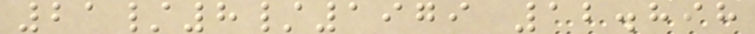21/8/1979 12.898
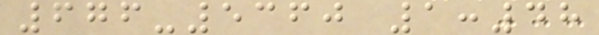676-5360 1:48
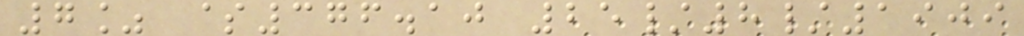7% $376.10 25/8/1909
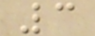3
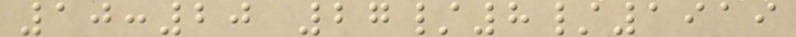10:20 27/8/1919
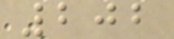202
